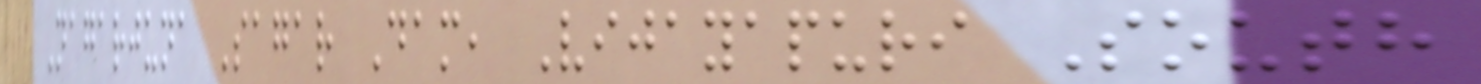Nagarjuna Sagar Dam, Vijayapuri South
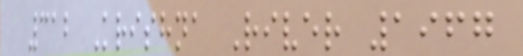312 Krishna River 1967
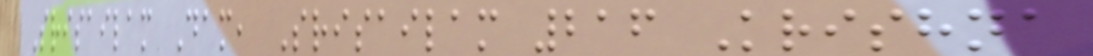Srisailam Dam, Srisailam 216 Krishna
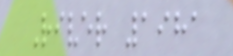River 1981
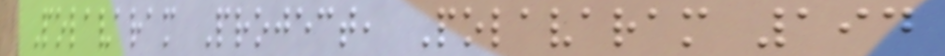Polavaram Project, Polavaram 194
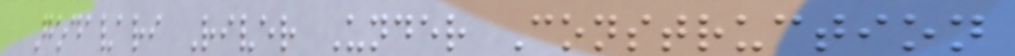Godavari River Under Construction
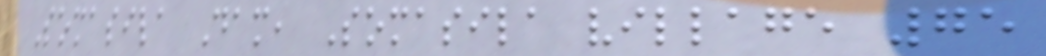Somasila Dam, Somasila village 75
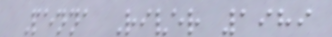Penna River 1989
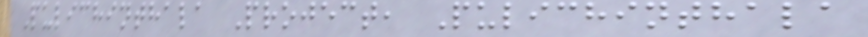Pulichinthala Project, Pulichinthala
